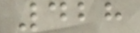428
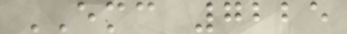EMC 7225
